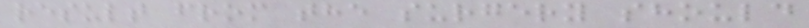result from the surgery should
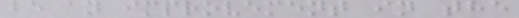be an improvement in the
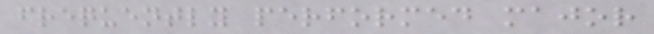frequently performed major
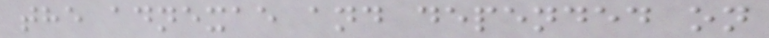the adnexae and depended on
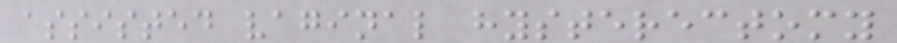assisted vaginal hysterectomy
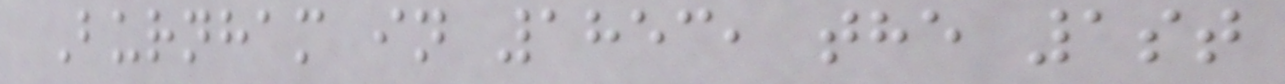Burnham in 1853, the 1st
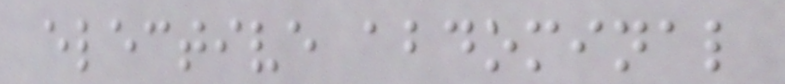elective abdominal
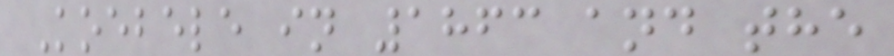Koebele in 1863 and the
